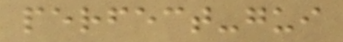perfect-gui
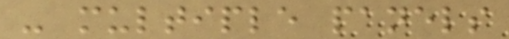- multiple panels
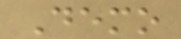Demo
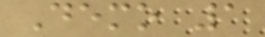Demo 1
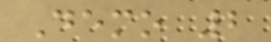Demo 2
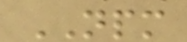NPM
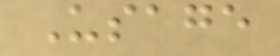Usage
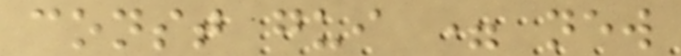const gui = new
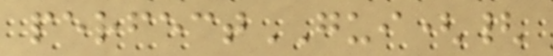perfectGUI({
